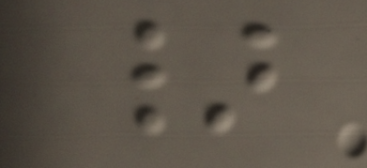}
